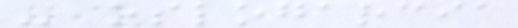- oslogarcia
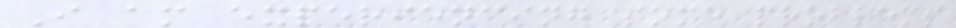I am experiencing some problems
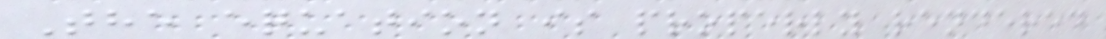The equation is properly rendered
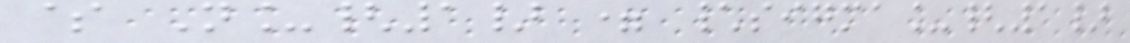$ N_{1} = \sigma_{1}
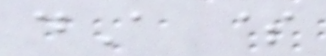dA $
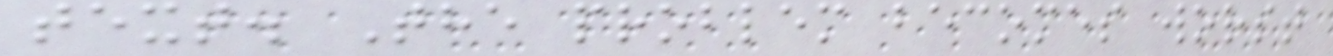text. The problem becomes worst
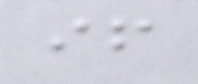if
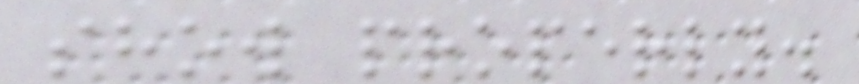show properly.
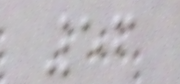56
